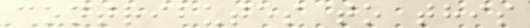contributes to this
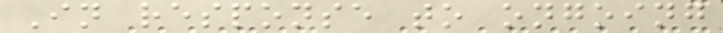In response to ongoing
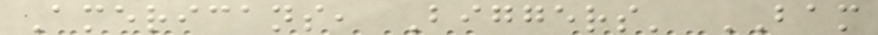Americans, Biggers' BAM
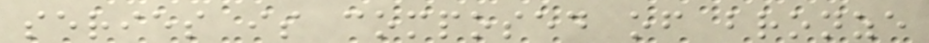series is composed of bronze
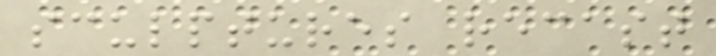sculptures recast
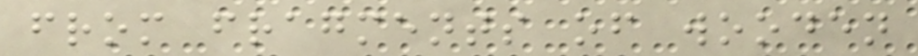from fragments of wooden
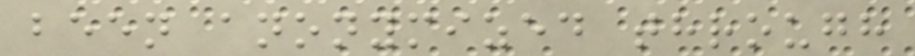been anonymized through
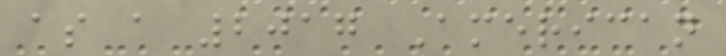as a 2017 American
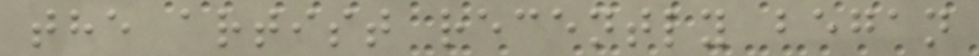the artist recently began
